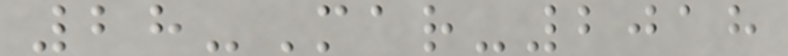28-Mar-2018
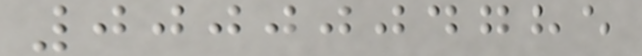0000004785
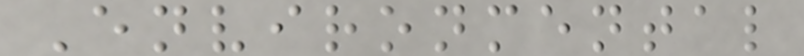Environmental
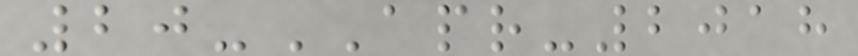20-APR-2018
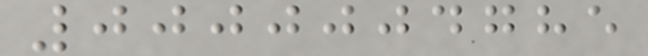0000004785
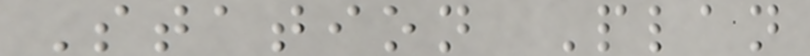Station Plan
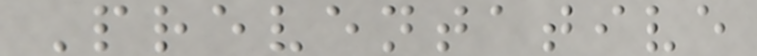Preventative
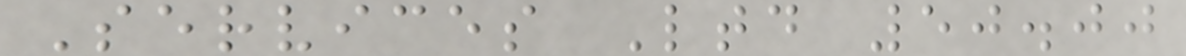Services Ltd 50.00
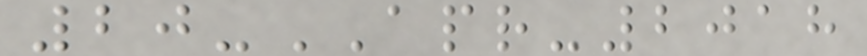20-APR-2018
